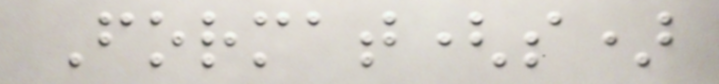Format(s)
